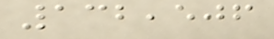132,506
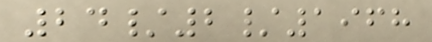24/2/1968
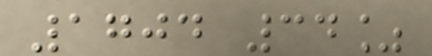1704 34%
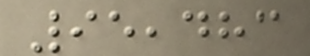95,483
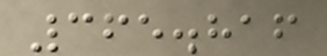365.816
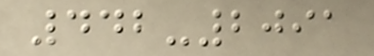442-2091
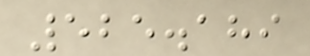525.189
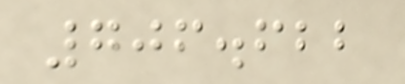706.622
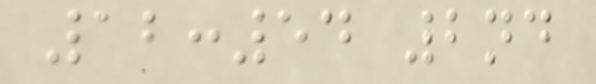12:54 2nd
